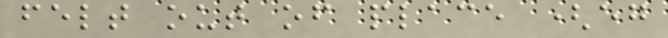felt out of place (eg
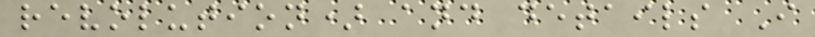revolution) and details I
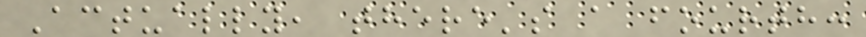Actually, there's a fourth:
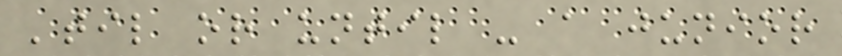'til or until - a junior
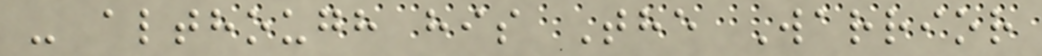- although his The Warrior
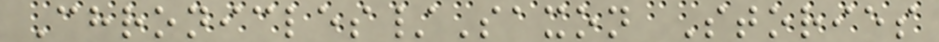Chronicles/Saxon Stories
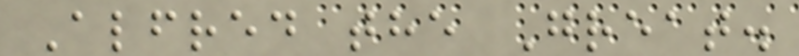Alfred the Great.
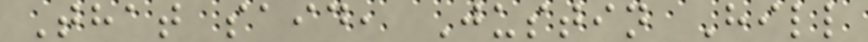That said, Justin Hill
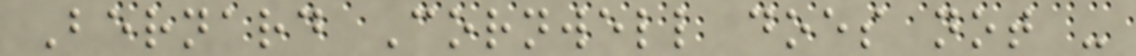Bernard Cornwell does not -
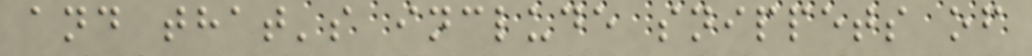and that's include snippets of
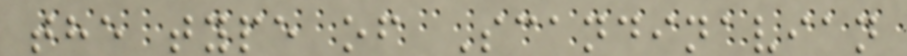the type of Scandinavian
